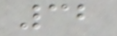32
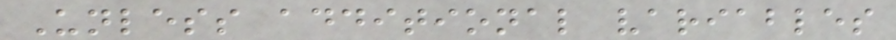Unless additional variables
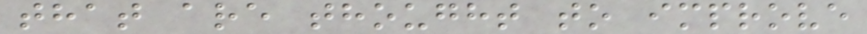that are thought to improve
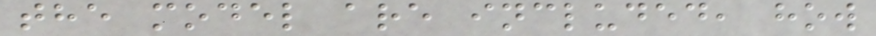the model are included, how
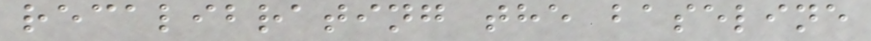recalibrating the baseline
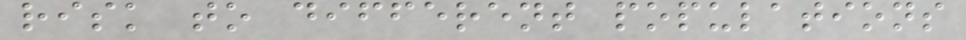risk to different populations
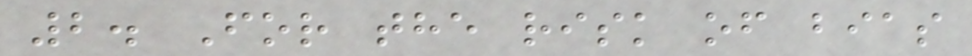2. For the risk of bias
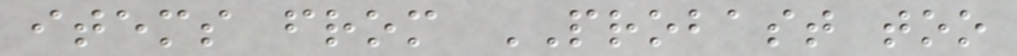items from PROBAST too
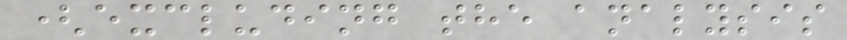(excluding the analysis
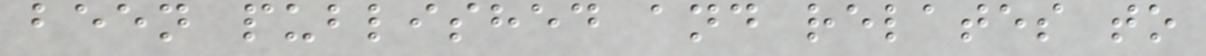been published and relates to
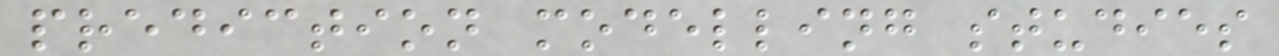prediction modelling studies
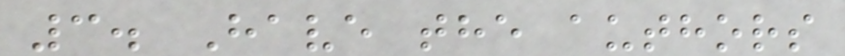3. Have the authors
